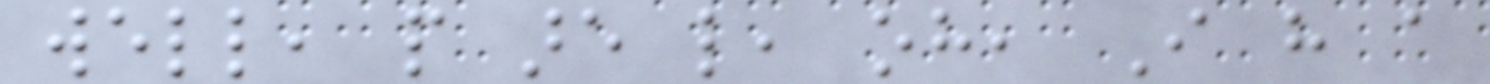well, people are like, oh, I have a
